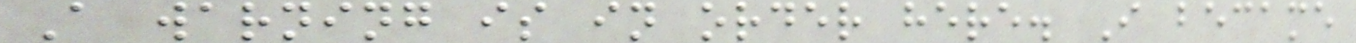A warning is in order here. I became
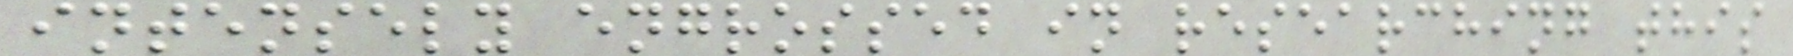intensely engrossed in researching this
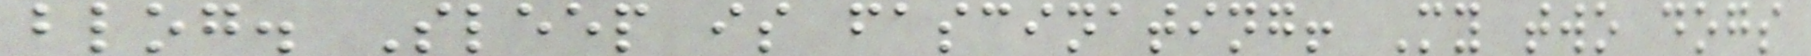blog. Sleep is fascinating! My two dogs
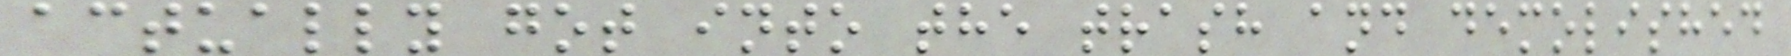actually got into the trash and demolished
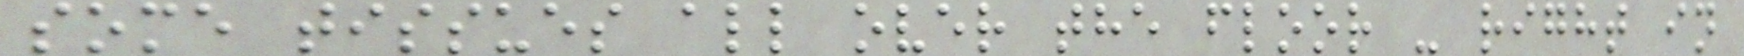some tissues all over the floor - right in
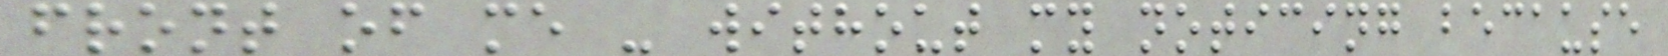front of me - without my noticing because
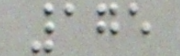175
